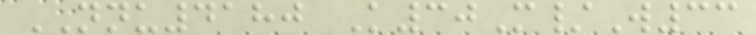NNU4180 K30M/W33
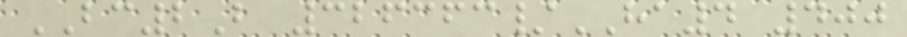BC2B 326363/HA4 400
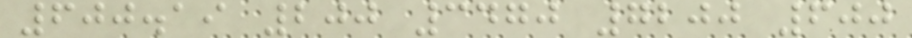600.19 200 3470 7200 600
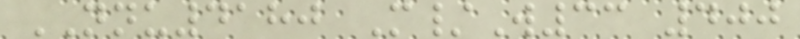NNU4180 M/W33 400
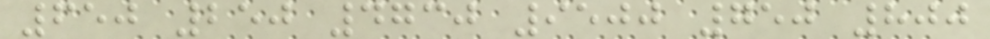650 250 4730 9500 750 800
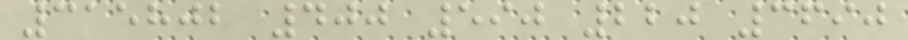315802 400 590 220 3690
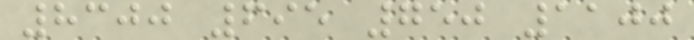8300 695 750 1100
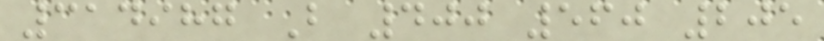314987 B 400 560 205
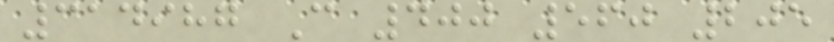314987 C 400 560 205
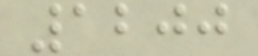1200
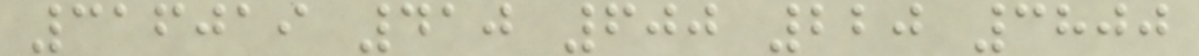316019 410 600 220 3800
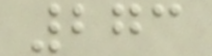273
